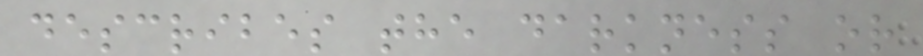describes the darkness or
